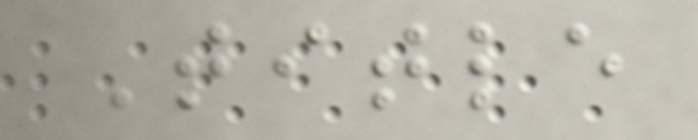Title
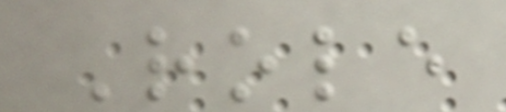Role
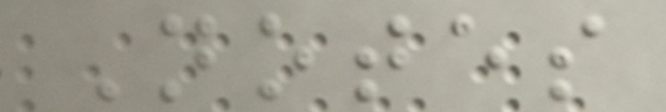Notes
